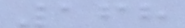168
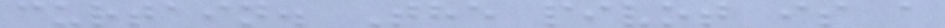curtain. The pivot is a
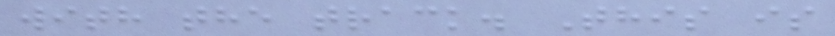with the track. This is
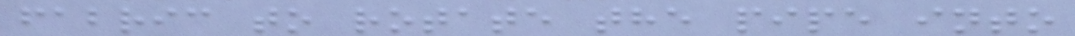fabric to rotate the pipe into
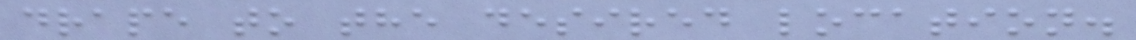drape to the desired location.
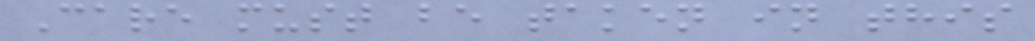Care must be taken in this
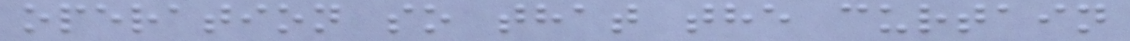operation so that the curtain
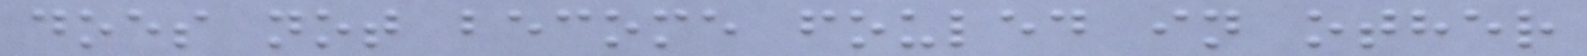does not become fouled in other
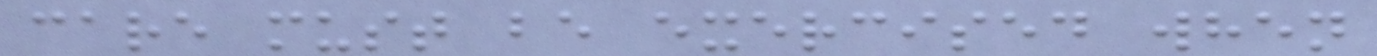care must be exercised when
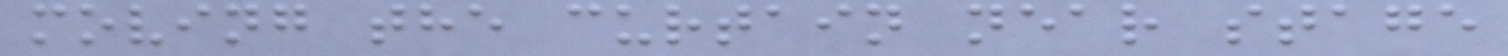moving the curtain near stage
